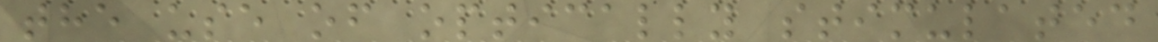the use of optically stimulated
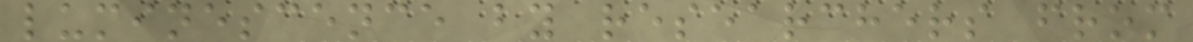luminescence by researchers from
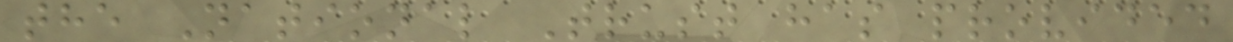the National Trust has provided
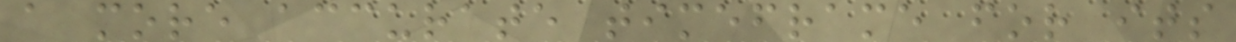a more accurate timeframe for its
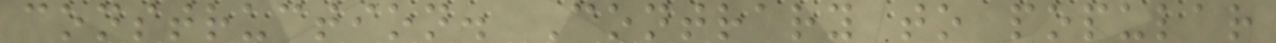construction. Contrary to popular
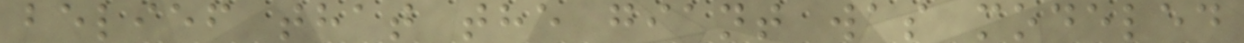belief that the giant was modeled
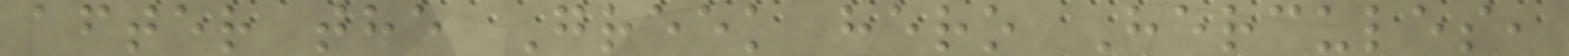after the Greek hero Hercules,
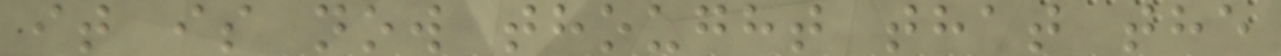it is now thought that the
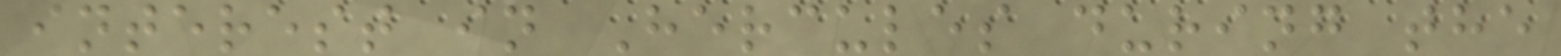interest in Hercules during the
